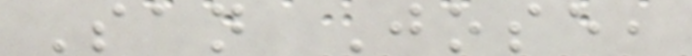San Jose,
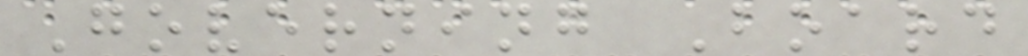Governing Board
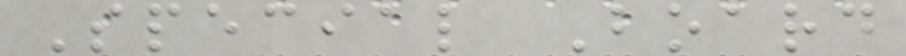Special Board
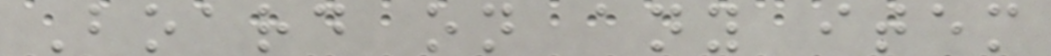Board on any item
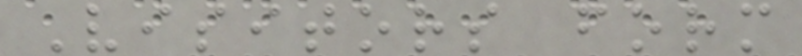Visitors form
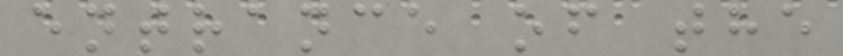entrance of the
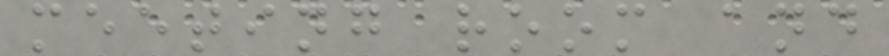meeting room and
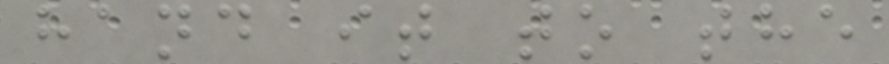hand it to the
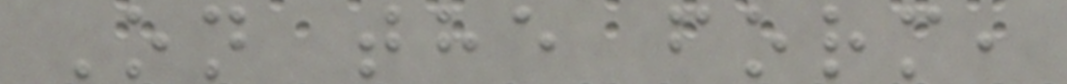On the form,
